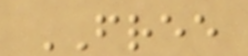FREE
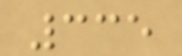335
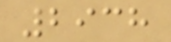2938
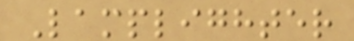Lamplighter
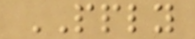PPLY
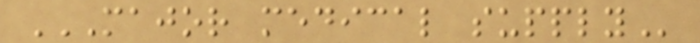MAJOR MEDICAL SUPPLY
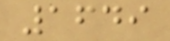1649
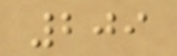209
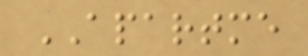APARTME
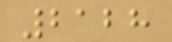2128
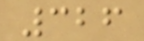326
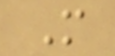M
